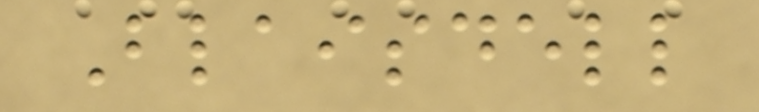Blaisdell
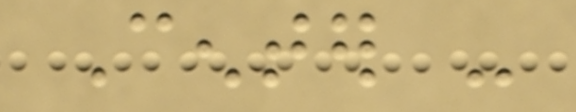Center -
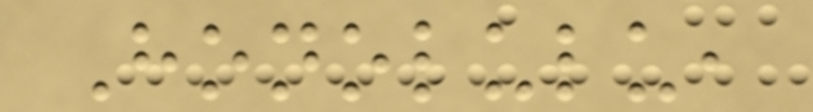Honolulu,
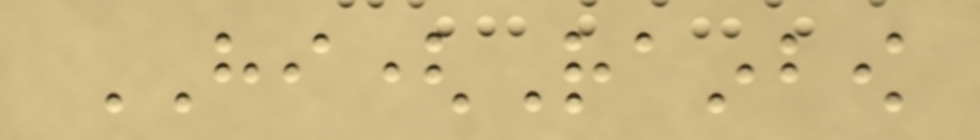HI(Rainbow
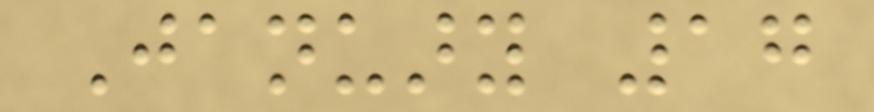January 17
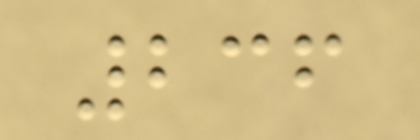236
